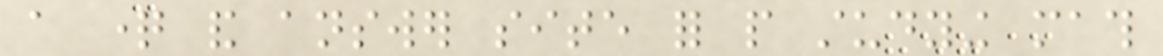a question and answer site for people studying math
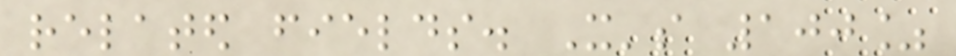related fields. It's 100%
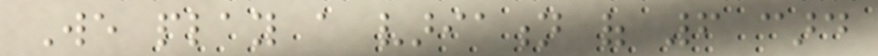We play a variation of 6 card
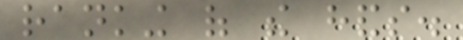ranking of the hands.
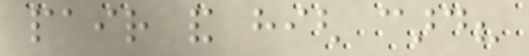pair and high card?
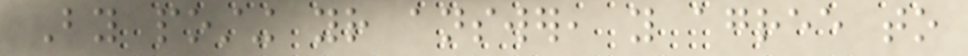By posting your answer, you agree to
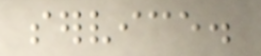service.
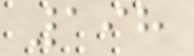198
